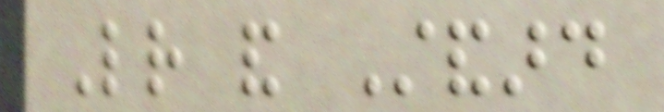Letter and Standard
